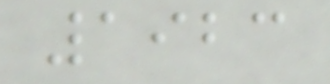1923
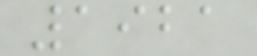1921
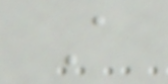A
